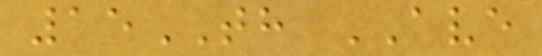15TH AVE
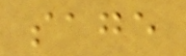sage
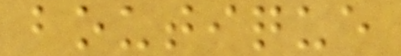boutique
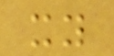xy
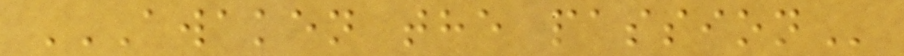AWAKEN THE PASSION
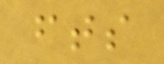fts
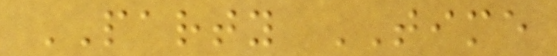PARTY TIME
